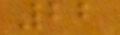22
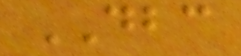DBC
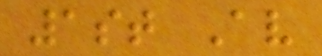1st Av
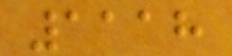1118
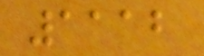1112
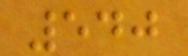540
